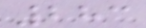283
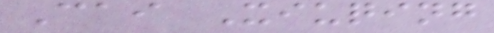Cai Xiuqing
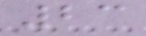23
